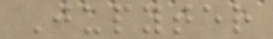Jupyter
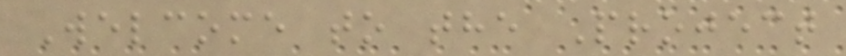Welcome to the Project
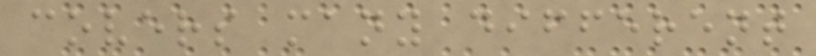covers many different
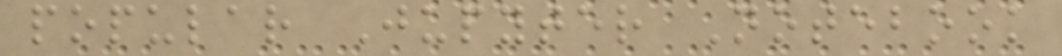popular Jupyter Notebook
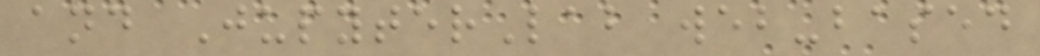and JupyterLab web-based
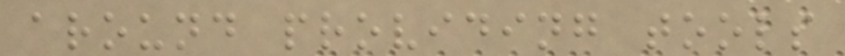around providing tools
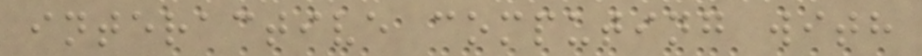interactive computing with
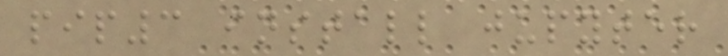pip3 install jupyter
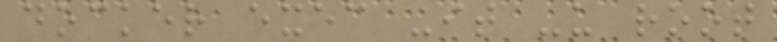docker exec -it -u root
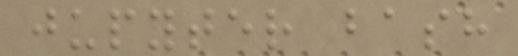jupyter bash
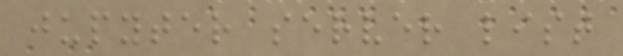jupyter server list
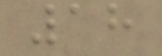18
